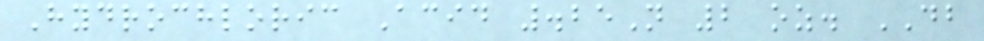Hydrochloric Acid .25N 2 oz. DB
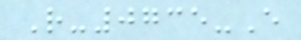R-0735-E
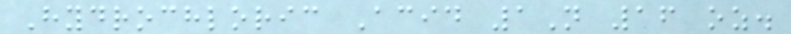Hydrochloric Acid 1N 16 oz.
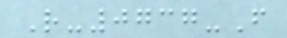R-0737-F
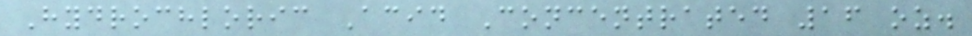Hydrochloric Acid Concentrated 16 oz.
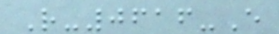R-0616-E
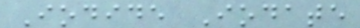Iodide Iodate
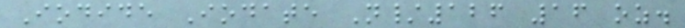Iodide Iodate N/126 16 oz.
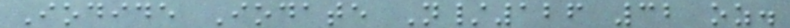Iodide Iodate N/126 32 oz.
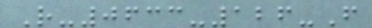R-0633-126-F
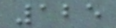125
